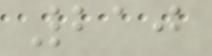210
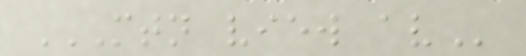MTN VIEW AV
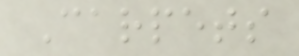Carpets
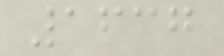1637
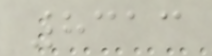8313
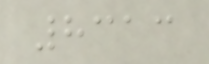8313
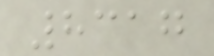8317
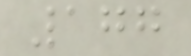177
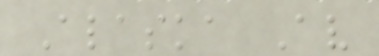Alaska Av
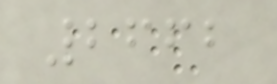2662
